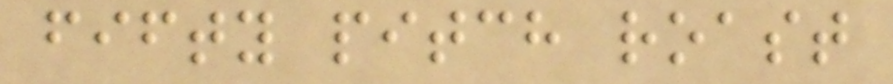fifty pitch roast
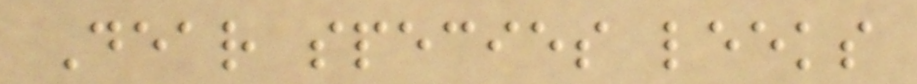Dear species leeks
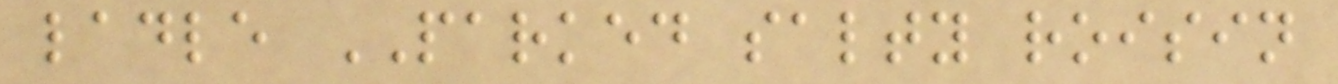ladle PARKED salty roisin
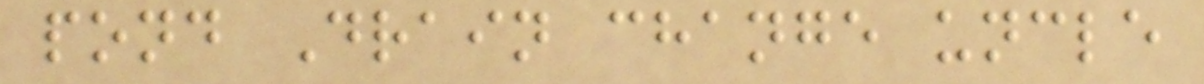pond Drain change uncle
